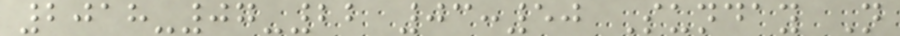2018-07-22 03:50 Sunday N
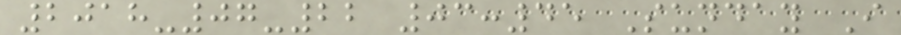2018-07-22 03:45 Sunday I
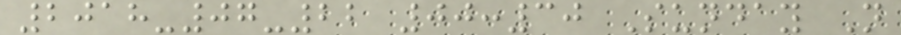2018-07-22 00:30 Sunday N
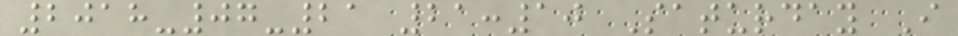2018-07-21 21:10 Saturday I
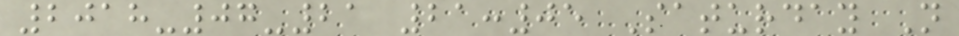2018-07-21 21:05 Saturday N
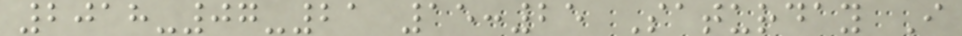2018-07-21 15:25 Saturday I
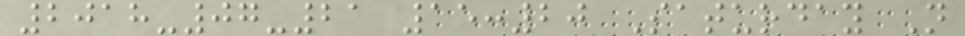2018-07-21 15:20 Saturday N
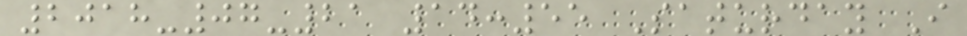2018-07-21 14:55 Saturday I
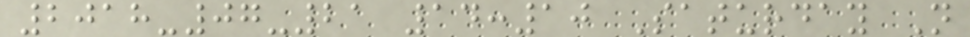2018-07-21 14:10 Saturday N
